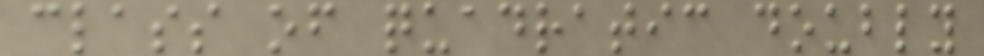class of quadratic doubly
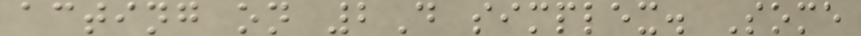acting on 2D simplex. Some
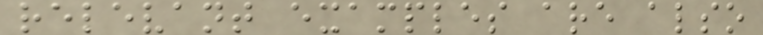relevant examples are also
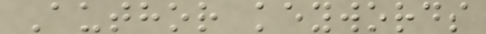Author keywords
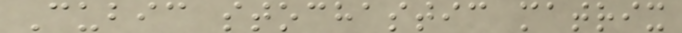Cubic stochastic matrix
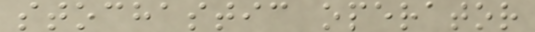stochastic operator
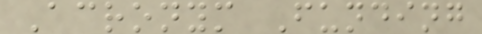Acronym Funding
